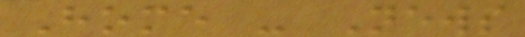Home - News
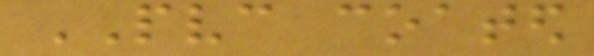PVC coated
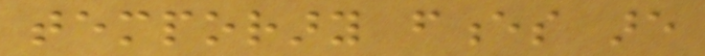temporary fences are
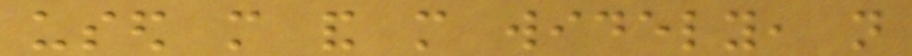used more and more widely, not
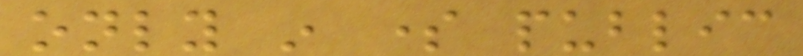only in some public
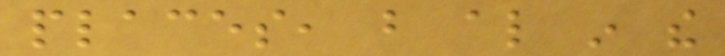places, but also in the
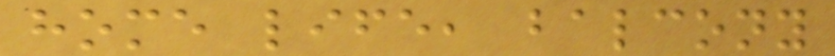home life, balcony
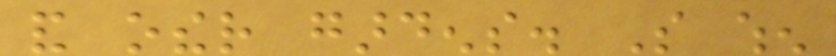and other gardens. So when
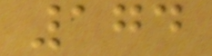174
